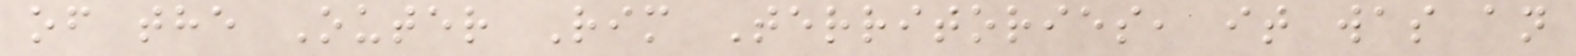of the Outer Rim Territories, it was an
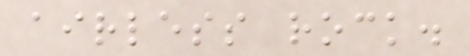airless rock.
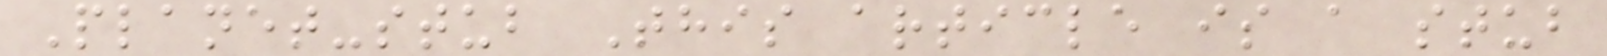Planet-stub This article is a stub
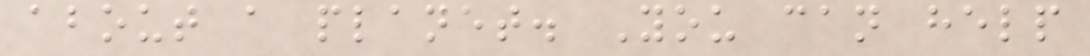about a planet. You can help
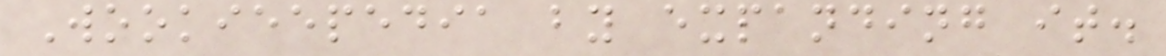Wookieepedia by expanding it.
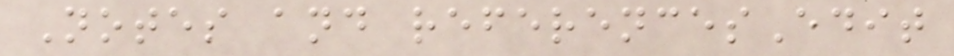Notes and referencesEdit
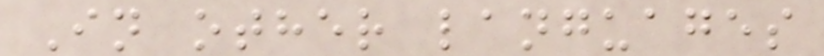In other languages
